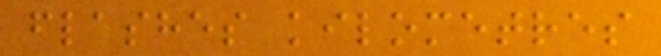flashes kilometres
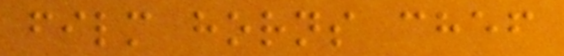film horns chef
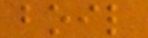boil
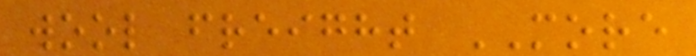wool freight MORE
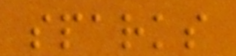sparks
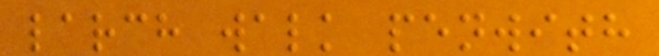larch walk penwith
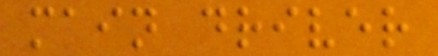main driver
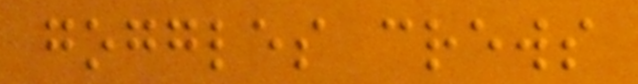goggles crews
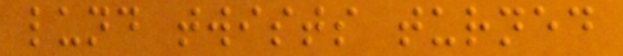lund twists turned
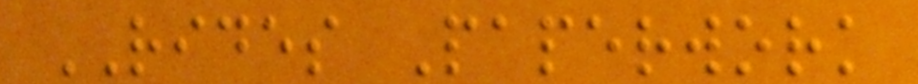RIDES Paperwork
